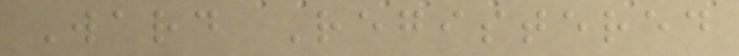Ward Registered
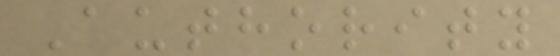Authority
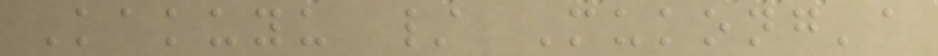Kakuyu / Mukong'a
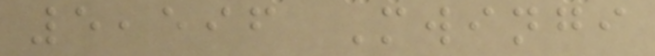5,596 Mwingi
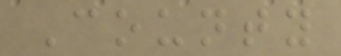County
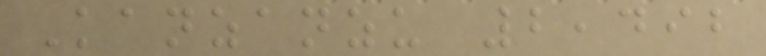Kanzanzu 2,492
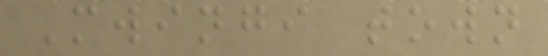Mwingi town
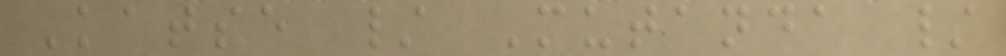Katse / Mutanda /
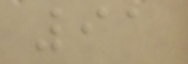91
